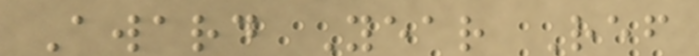Award Year Ref
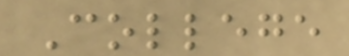College
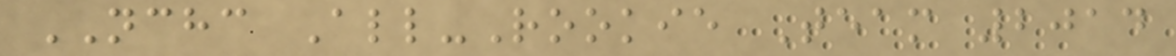NCHC All-Rookie Team 2014
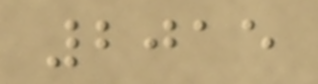2015
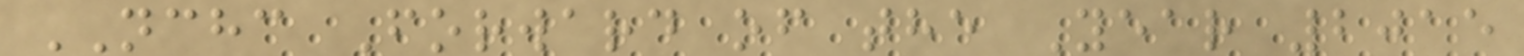NCHC Forward of the Year 2015
